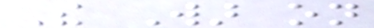The War on
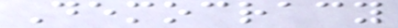Democracy
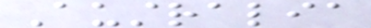Australia
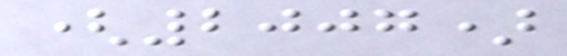(2007)
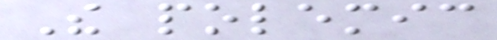The polemic
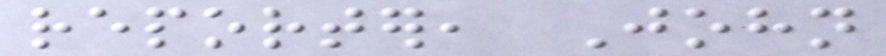reporter, John
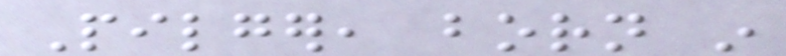Pilger, born in
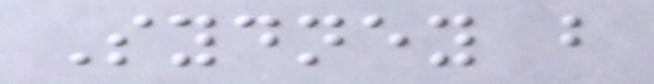Sydney but
